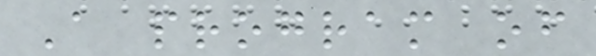A program of
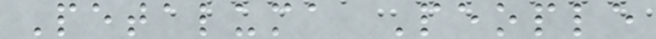Petaluma People
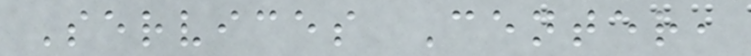Services Center,
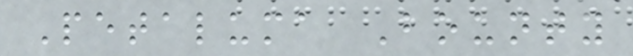Petaluma Bounty
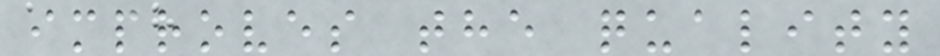improves the quality
